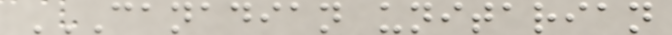CANADIAN UNITARIAN
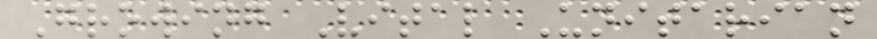Growing Vital Unitarian
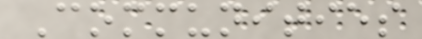Communities
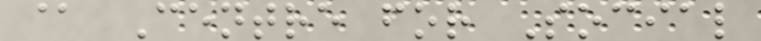@ Centre for Social
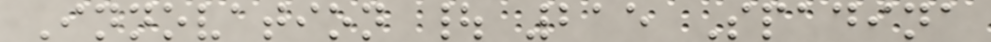Innovation | 215 Spadina
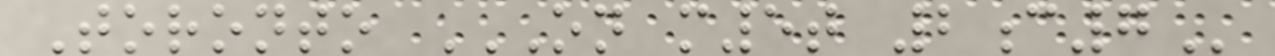Toronto ON M5T 2C7
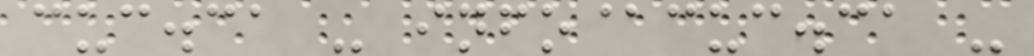cuc.ca - info@cuc.ca -
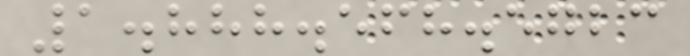1.888.568.5723
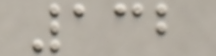132
